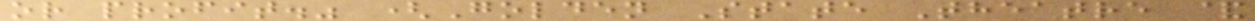or profit." (Golden State Theatre &
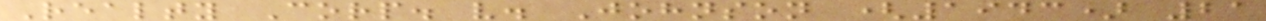Realty Corp. v. Johnson (1943) 21
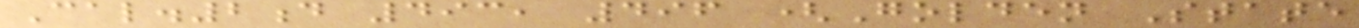Cal.2d 493, 496 (Golden State
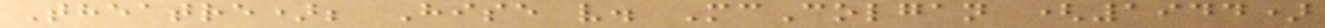Theatre); Hise v. McColgan (1944)
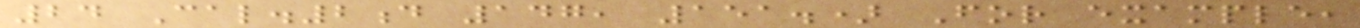24 Cal.2d 147, 151.) For example,
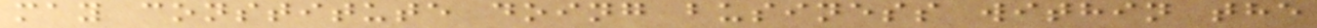may constitute doing business within the
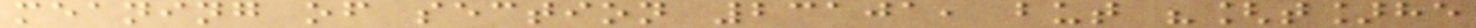meaning of section 23101, but "[t]he
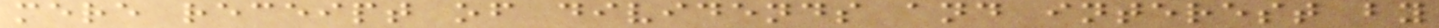mere receipt of dividends and interest by
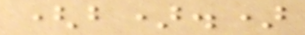(b).)
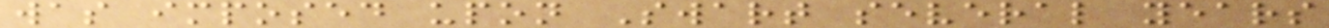was imposed upon Swart several years
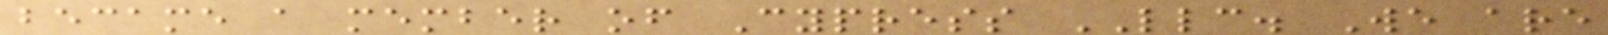became a member of Cypress LLC. We are
